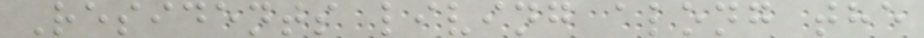Residents living along the
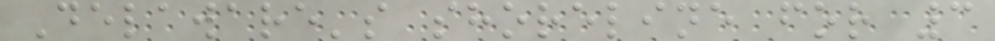Delaware's shoreline for 3
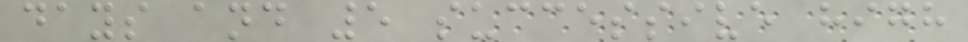days and 5 successive high
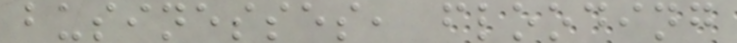businesses, flooding
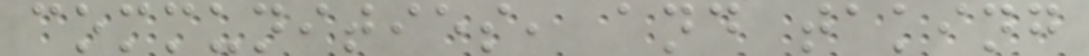communities, and taking
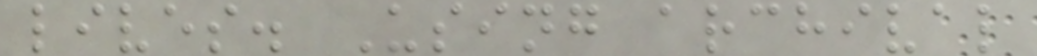lives. Using archival
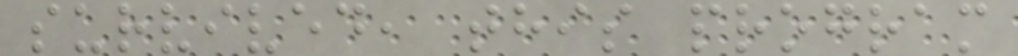survived, this program
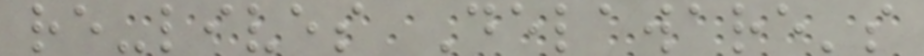re-lives Delaware's
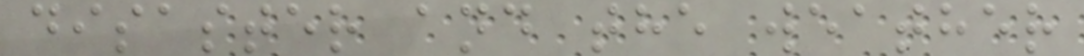disaster and the weather
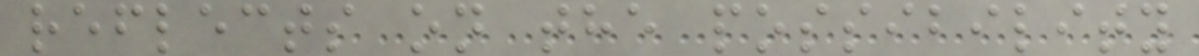reflects on the possibility
